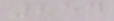254
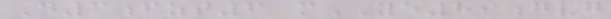D3fzt6 mYE89gvg
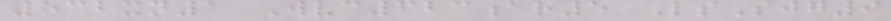532xn1 Wvc623ar5 LsSjg9
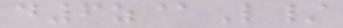d6z@L/
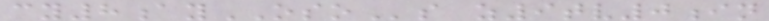cy8ayOSOs z9tv0in
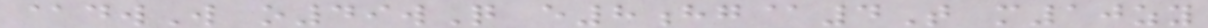@dwW o49wQ e8hg@4T m10zy
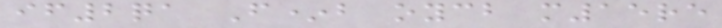if2qa F*b oycb m15re
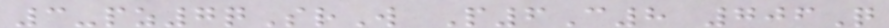3-pz7qSrW P6C8 706Q
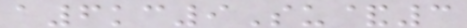a6kc9Su&3
